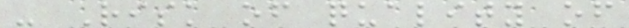- Risk of quality of
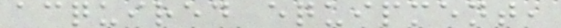acquired equipment,
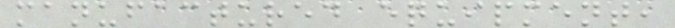manufactured equipment,
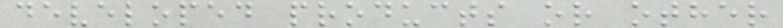developed products or other
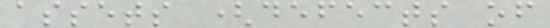assets (defects of
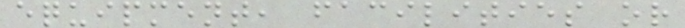equipment, facilities or
